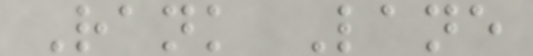Rank Lane
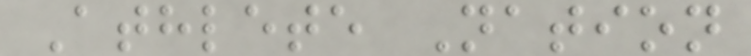Athlete Nation
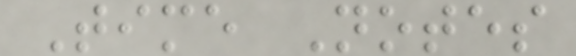Time Notes
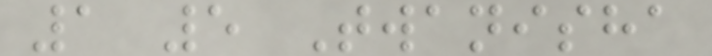1 5 Twanisha
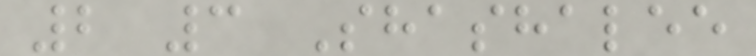2 3 Shashalee
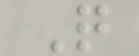Q
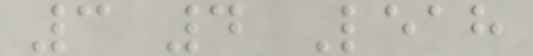3 4 Leah
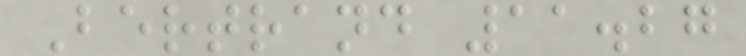Bertrand 11.27
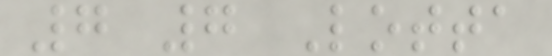7 7 Lotta
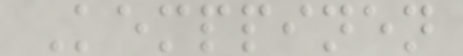Kemppinen
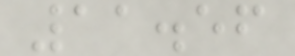11.56
